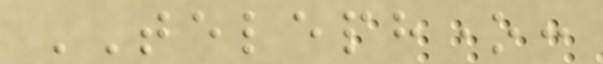TELEPHONE:
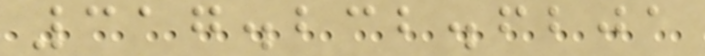317.232.6201
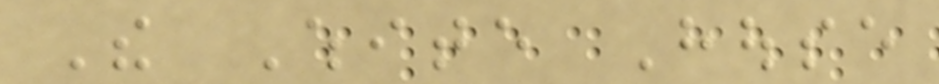The White House
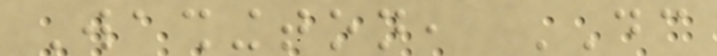Washington, DC
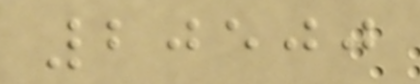20500
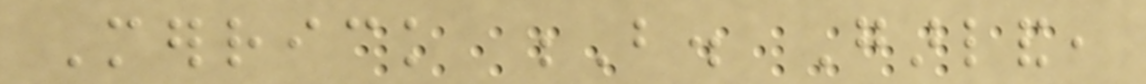Merrick B. Garland,
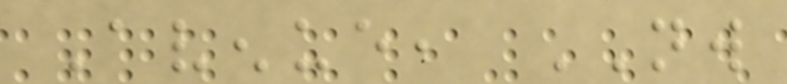Avenue, NW
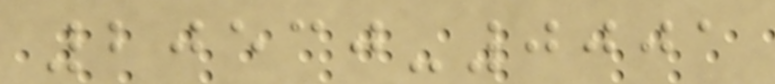20530-0001
